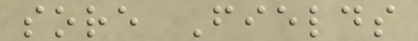sore Fields
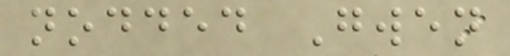nodded Gwen
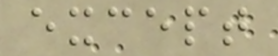except
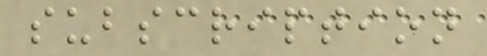subscription
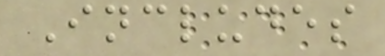Includes
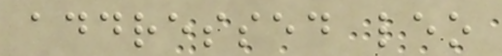addressed leo
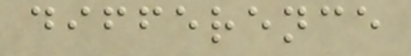difference
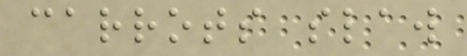carrots slaw
